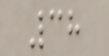38
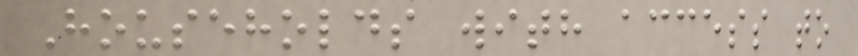Households with access to
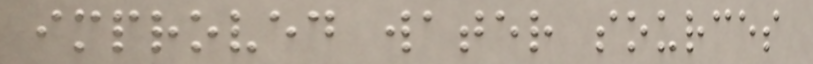improved water sources
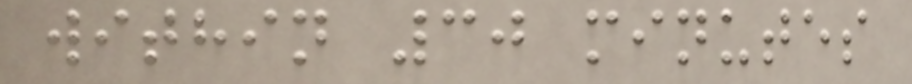within 30 minutes
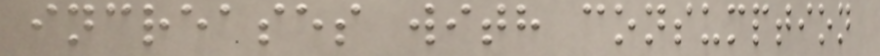increases with consumption
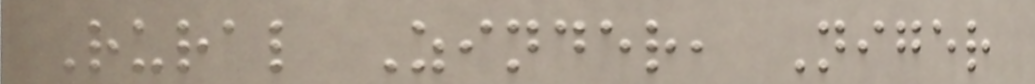Rural Zinder, Niger
